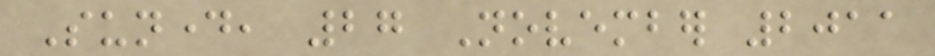Sunday, 27 November 2011
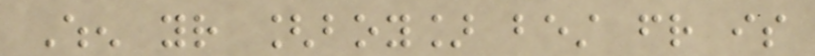When your [boy] best friend is
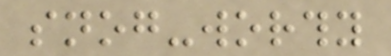snog-worthy
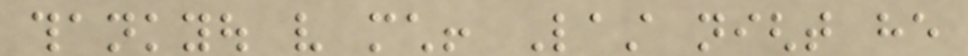thankyou very much! Last night he
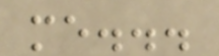me...
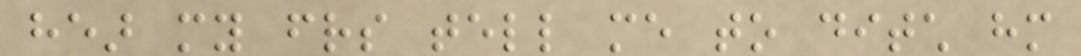hear my friends tell me to ditch him
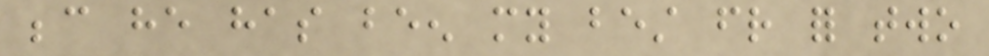because he has been my best friend for two
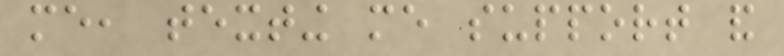me, texting me support and
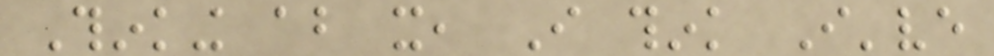Thinking about it, I think I've
